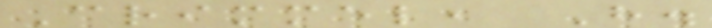Crimmel, H.
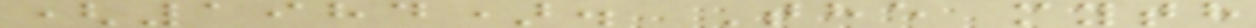(1984). The myth
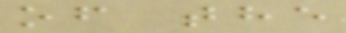of the
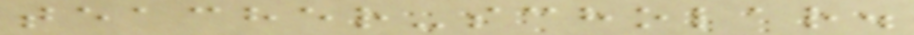teacher-scholar.
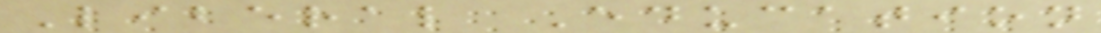Liberal Education
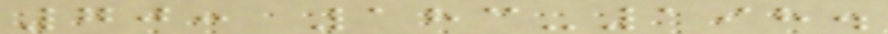70: 183-198.
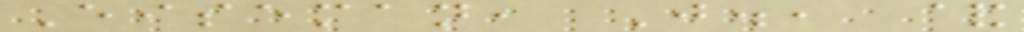Eiseman, J., &
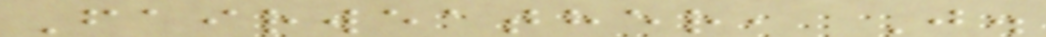Fairweather, J.
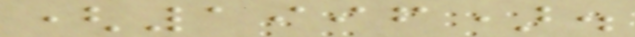(1996).
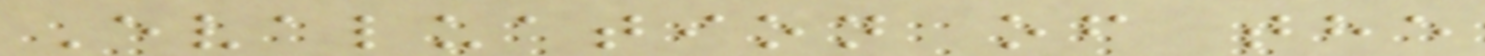Evaluation of the
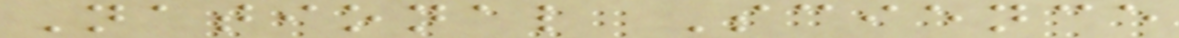National Science
